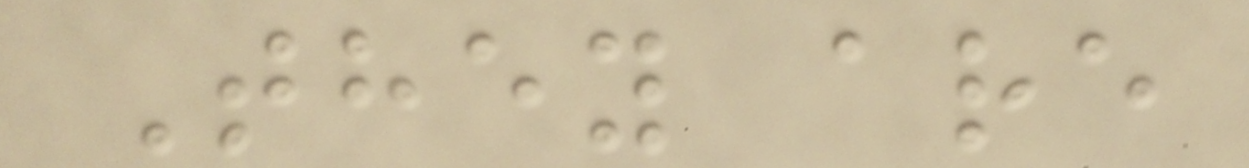They are
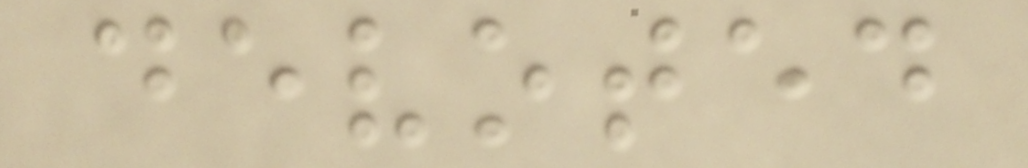devoted
